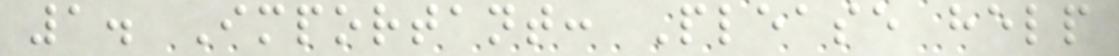1. Important: Please help
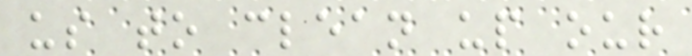us to clean up our
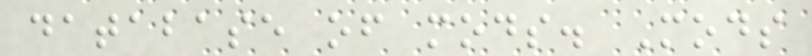database of mods. Mods
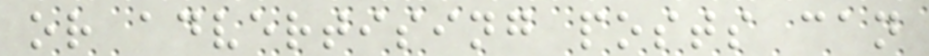or advertising posts can
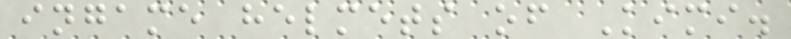ingame helmets of Kimi.
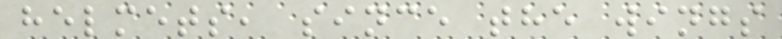helmets, since the wings
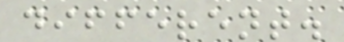different.
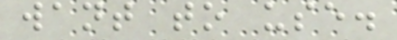want to use.
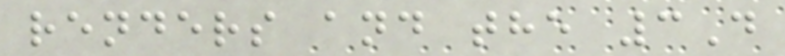renders and the 3D
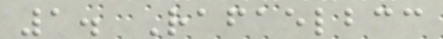1. Rafaelbcc
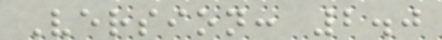Version: 2.0
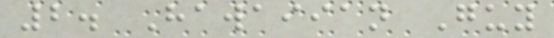2. Hawaiian Guy
